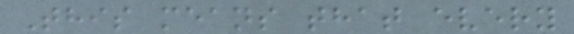This means that every
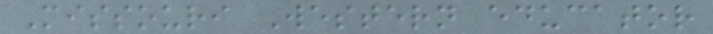Missouri Western educator
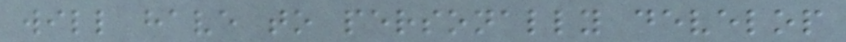will have to personally develop
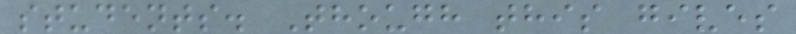students. Though this gives
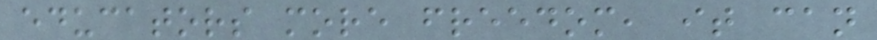educators more freedom, it can
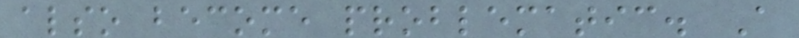also become problematic. A
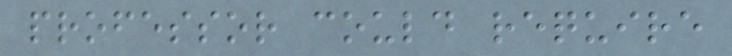professor could require
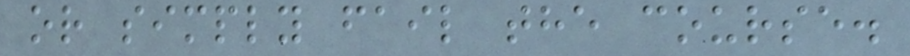or simply fail the course.
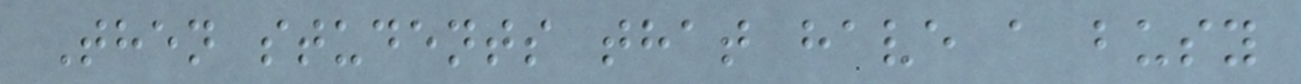Then students that have a busy
